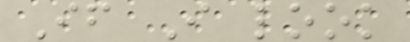If I look
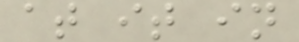at it in
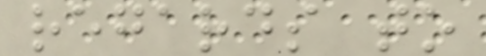regards to
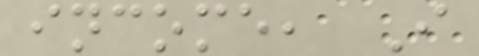income, I
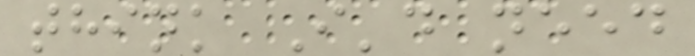think I'd need
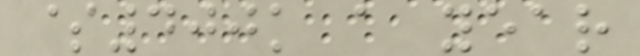$400k a year
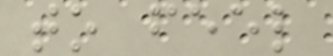to feel
